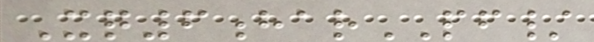Xq6harPF/
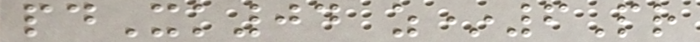pdXk04 z*6Pr
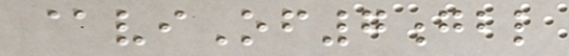@viOf7gbl
